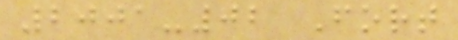2001-02 Fort
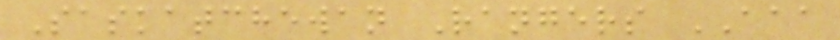Saskatchewan Rangers AAA
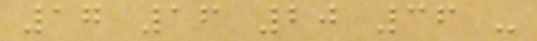17 16 20 36 -
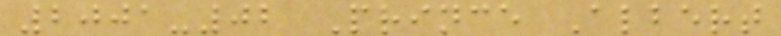2001-02 Prince Albert
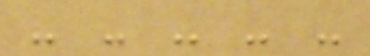- - - - -
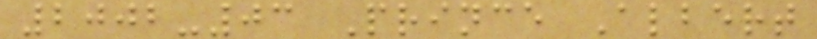2002-03 Prince Albert
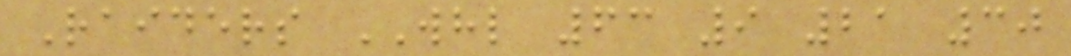Raiders WHL 63 9 21 30
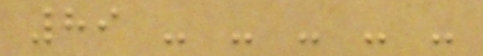89 - - - - -
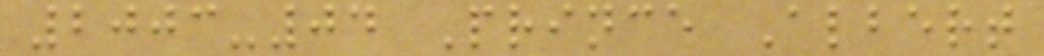2003-04 Prince Albert
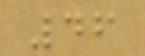46
